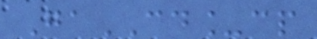GaCD_cp
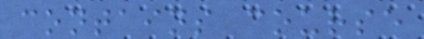contains course
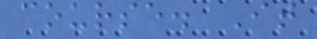course. It
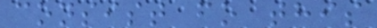consist fo this
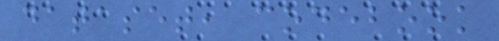dataset, codebook
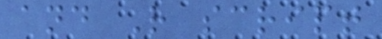and R script
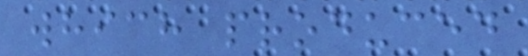which produced
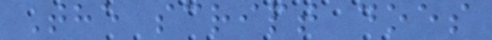The script does
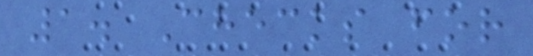1. Checks for
